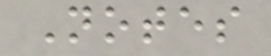Notes
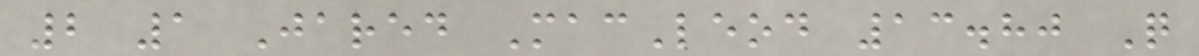2 1 Jared MacLeod 13.80 Q
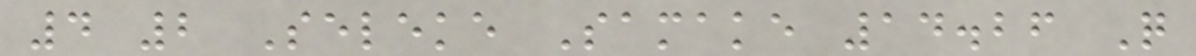4 2 Seleke Samake 14.26 Q
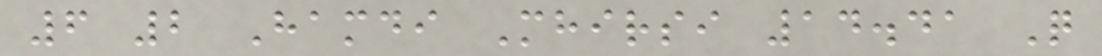6 2 Hamdi Mhirsi 14.41 Q
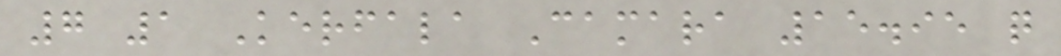7 1 Kerfala Camara 15.95 q
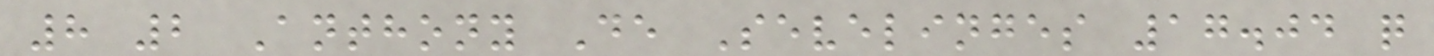8 2 Anthony De Sevelinges 17.04 q
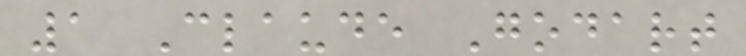1 Claude Godart
